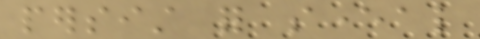persist for several
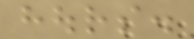hours.
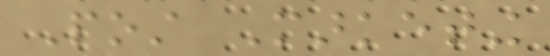Post Marketing
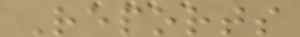Reports
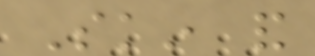Skin and
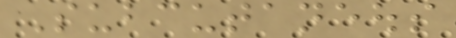Subcutaneous
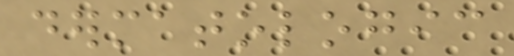dermatologic
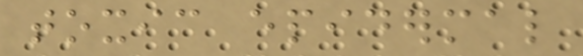toxic epidermal
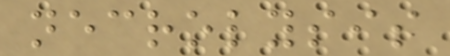necrolysis
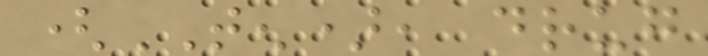(TEN), drug
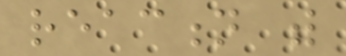reaction with
